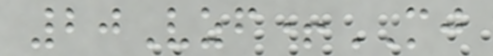20Vzf+MJ
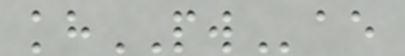khPWae
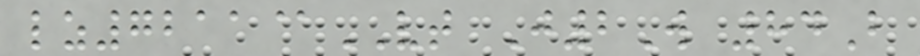lz7211@VT J2W 84B
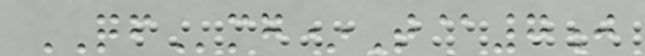QFmg*T@7j
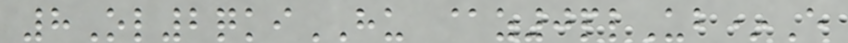8Ol2qkiHU @z0plUb*E
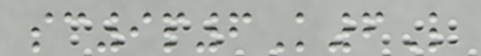sc9p6K6L
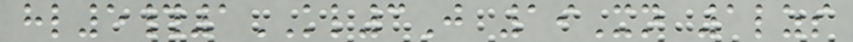hl5#1KL3J 19Xn 1lzs
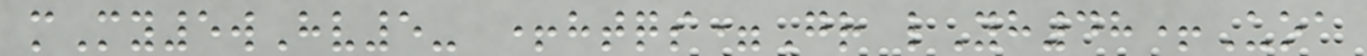mMy5wHv5- +htqs=Gr lYh48+Uoa
